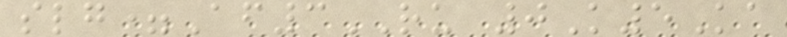slg=Af3RU 0K5Ka
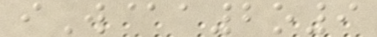iW@a2o9
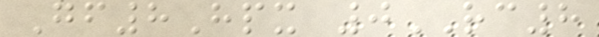Gf8Hpx 0RC8
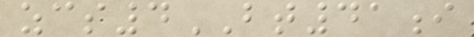zcs4BT41i
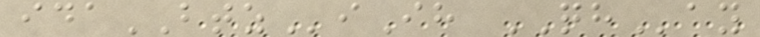idaBTZiIh QHay
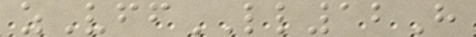zVffLL12H
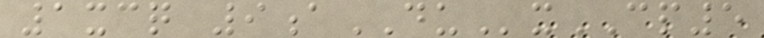1xcq 9aDUxCP5
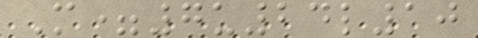M=7u24l10
